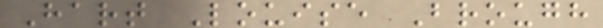Hart Louise Brough
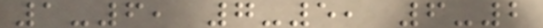1-6, 7-5, 6-2
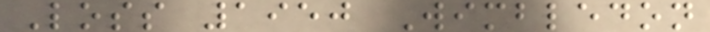Loss 1950 Wimbledon
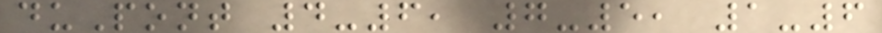duPont 4-6, 7-5, 1-6
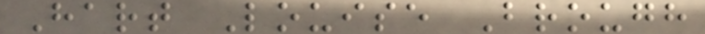Hart Louise Brough
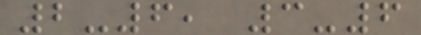2-6, 3-6
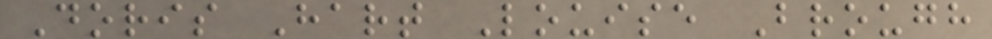Doris Hart Louise Brough
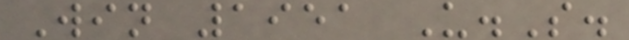Win 1951 U.S.
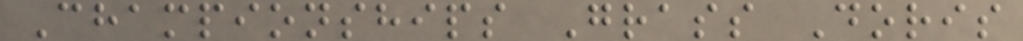Championships Grass Doris
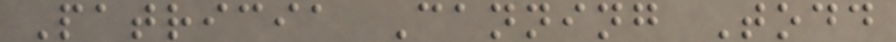Patricia Canning Todd
